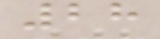28
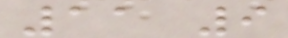11 9
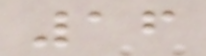16
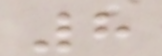8
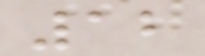12
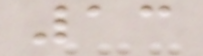13
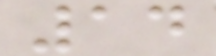14
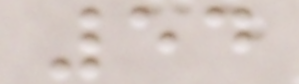54
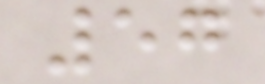57
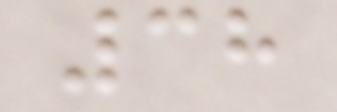38
